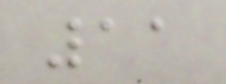11
